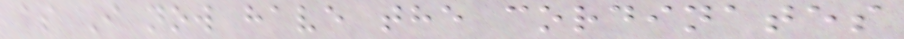as I now have the cordinates
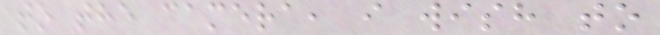to the camera, i wish to
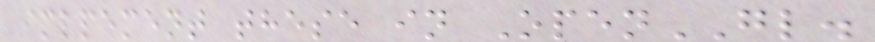imlpement these in OpenGL.
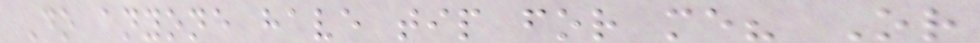Do anyone have tip for me? Or
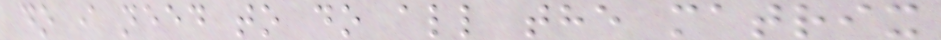do i need to do all the matrix
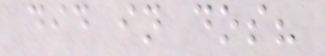did in dos?
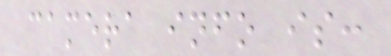camera info is:
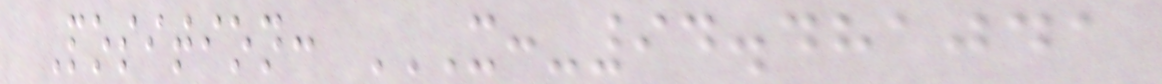Position: X:-94.481041
